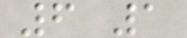6 1
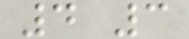4 3
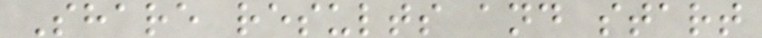Share results and start
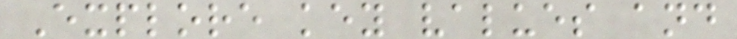Explore key values and
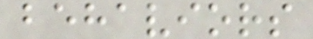behaviors
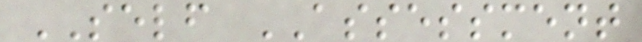SELF ASSESSMENT
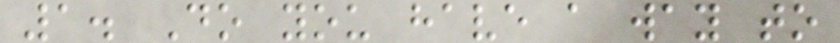1. Do you have a way to
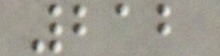212
